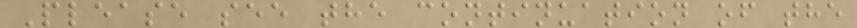Please see the continuation of the
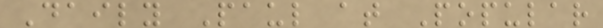Daily Paul at Popular
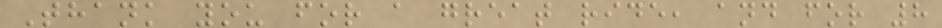Thank you for a great ride, and for 8
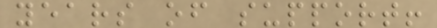years of support!
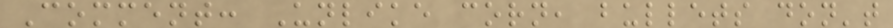Comment: Unlike corn, bullets don't
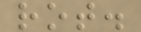rot.
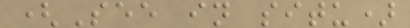(See in situ)
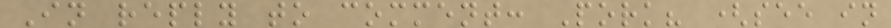In reply to comment: Pork? (see in
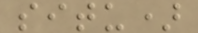situ)
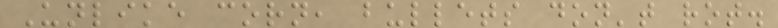Unlike corn, bullets don't rot.
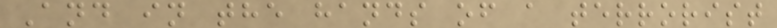And in the hands of a terrorist
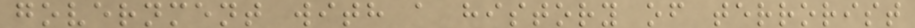government with a history of terrorist
